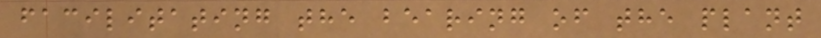facilitating the bearing of the plant
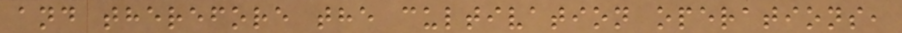and therefore the cultivation operations,
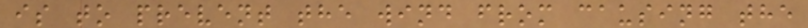is to prevent the wind from causing the
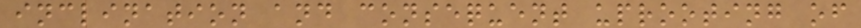inclination and consequent uprooting of
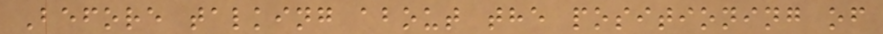Before talking about the positioning of
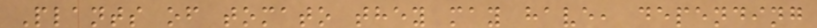Plants of tomato they may have, depending
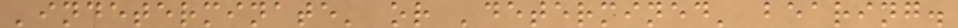'indeterminate' or 'determined' bearing.
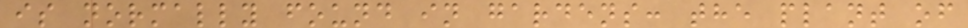is normally found in gardens: the plant of
